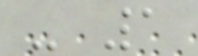- 1
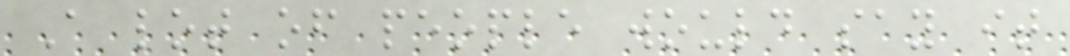A lot of people would say it
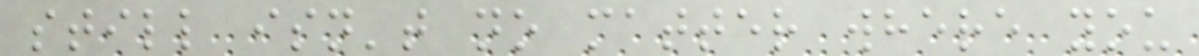still isn't no matter where you
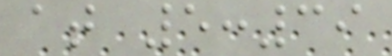at 5:39
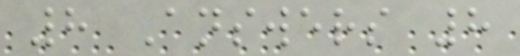8 Answers 8
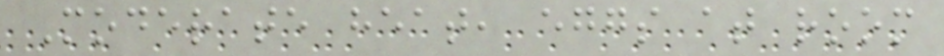Moderate heat, eggs at room
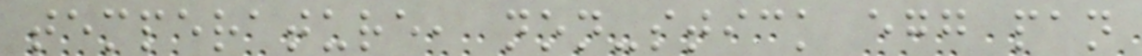temperature, non-stick egg pan
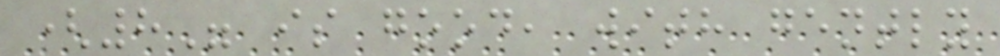(8" is good, with gently
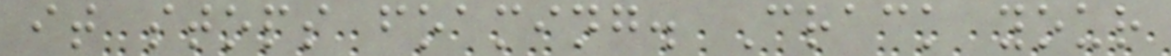it stops foaming. Crack your
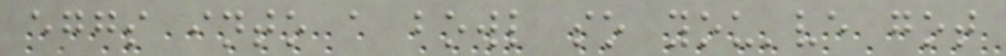eggs into a bowl so you've got
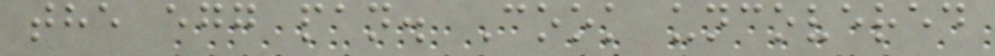the egg pan. Cook uncovered
